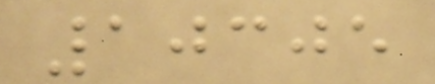10305
